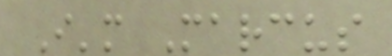I'm Marcus
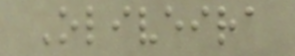Oliveira
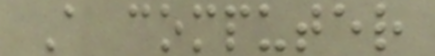A computer
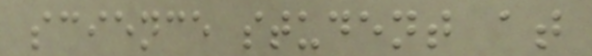science student at
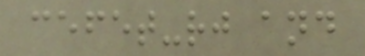cefet-rj and
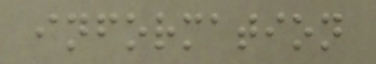information
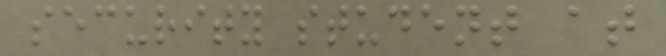security student at
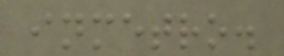inmetro.
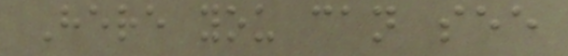Here you can see
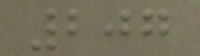207
